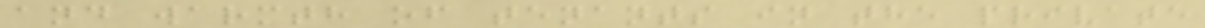and warmth of tenants in the private
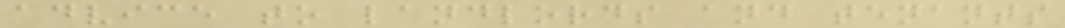advice to landlords and tenants
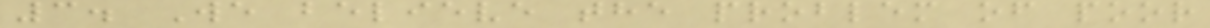3. We believe the problem of poor
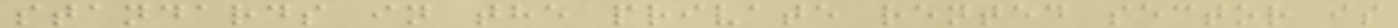standards in the private rented sector is
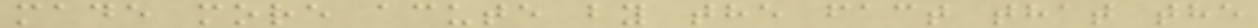made more acute by the fact that the
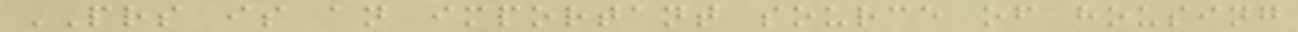PRS is an important source of housing
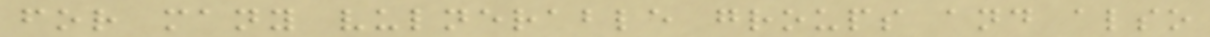for many vulnerable groups and also
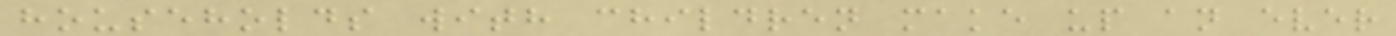households with children make up an ever
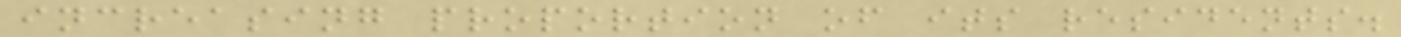increasing proportion of its residents.
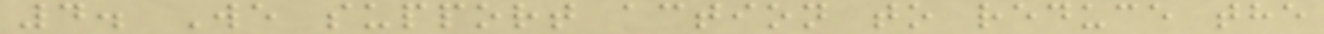4. We support action to reduce the
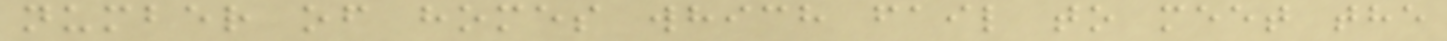number of homes which fail to meet the
